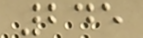245
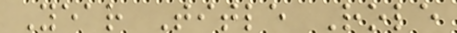Year Title Role
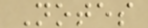Notes
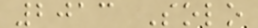2013 Solo
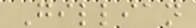Gillian
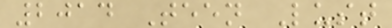2014 Teen Lust
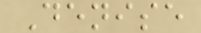Denise
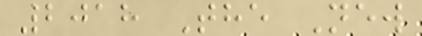2018 The New
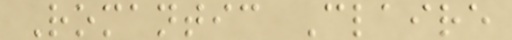Romantic Claire
